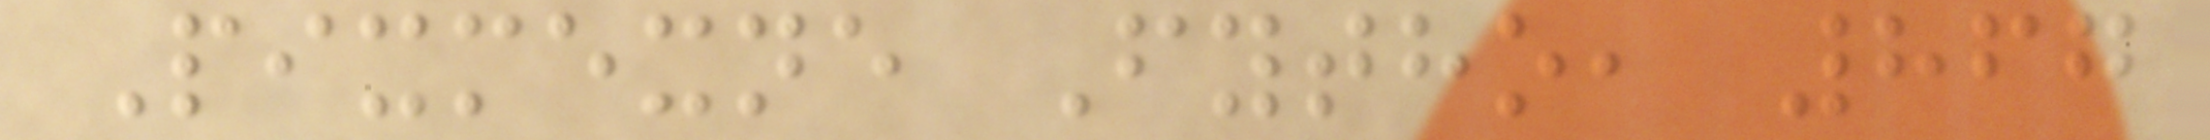Pixmexne Fytho, 867
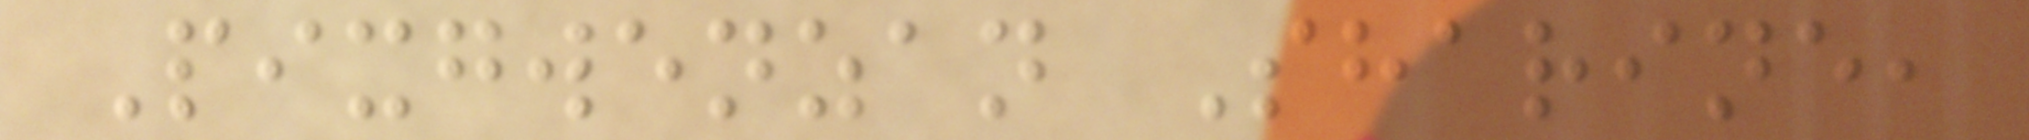Pixgwenzan Sharine,
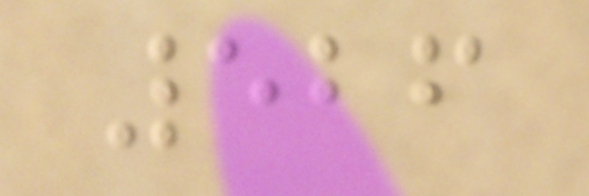526
